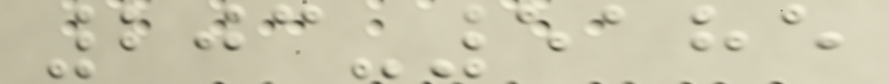203-5185
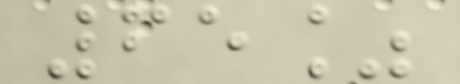65%
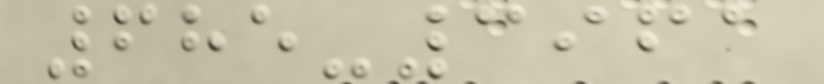685-3961
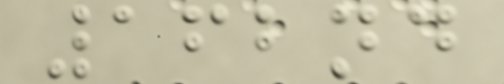162nd
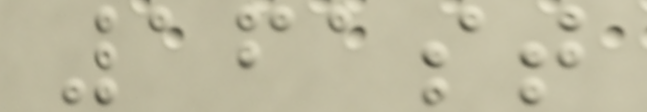161st
